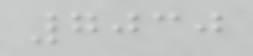7030
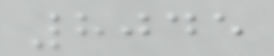8045
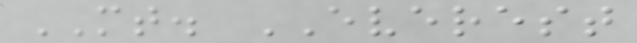MT. EVEREST
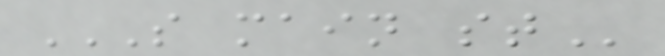S MAIN ST
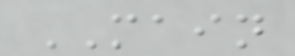MAIN
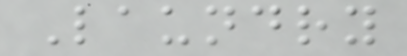Laundry
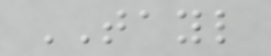TAYL
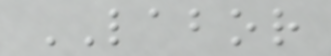LABOR
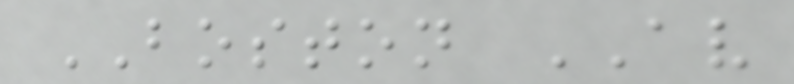BOSTON AV
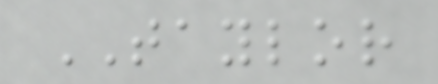TAYLOR
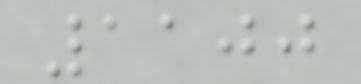1100
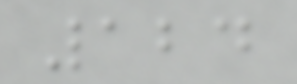124
